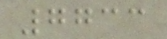7733
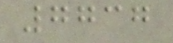7737
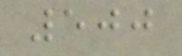500
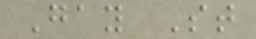Gay St
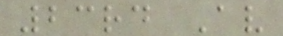23rd Av
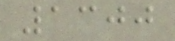1300
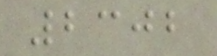2302
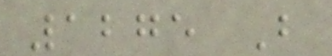1275 B
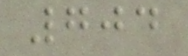704
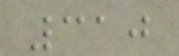310
